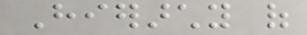Hierarchy of
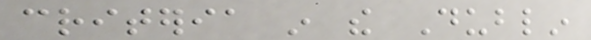criteria in the Dublin
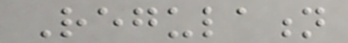Regulation
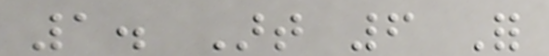1. Art 6 For
